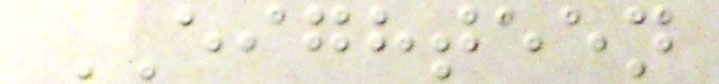EIGHTEEN
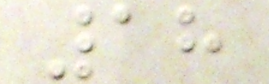18
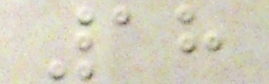18
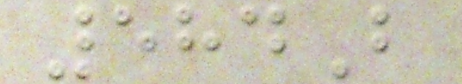584B
